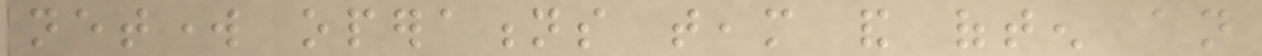network operations team and often an
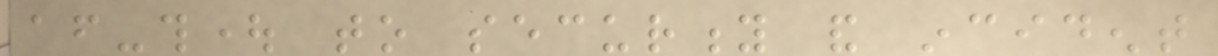after-thought to security and incident
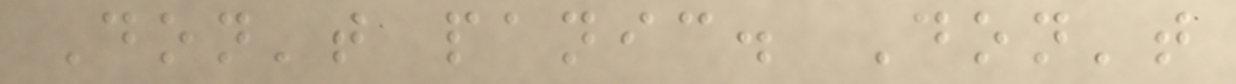Don't panic. Don't
